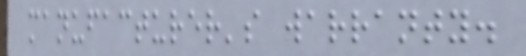manufacturer's warranty.
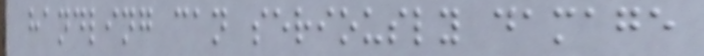handling can seriously damage
